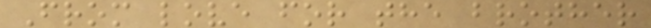From love for the brother
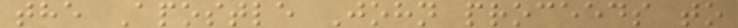the Apostle John proceeds to
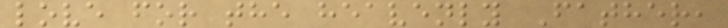love for the heavenly Father,
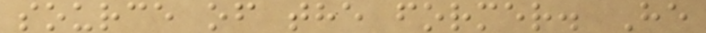source of the former. He
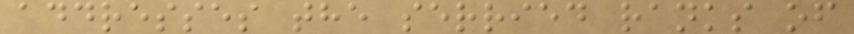addresses the serried ranks of
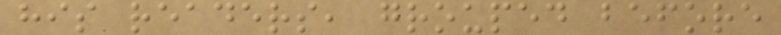his readers, grouped before
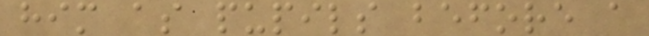him as pupils before a
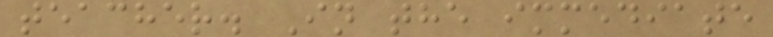teacher. In the immediate
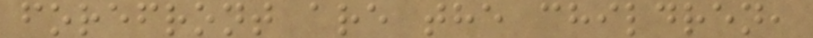forefront are the children,
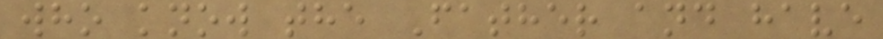who know the Father and have
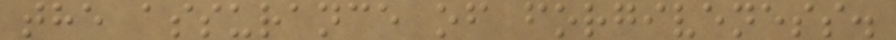the assurance of forgiveness.
